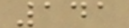141
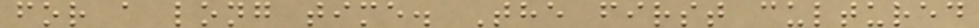for a long time. The first cultured
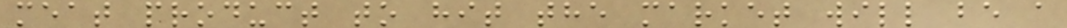meat product to hit the market will be a
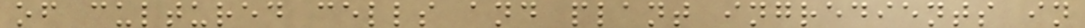of cultured cells and plant ingredients in
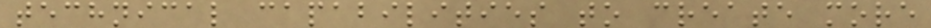technical capabilities to create more
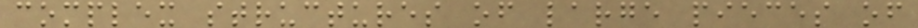complex structures of large pieces of
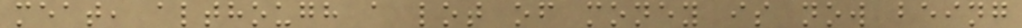meat, although a lot of money is now being
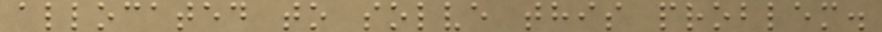allocated to solve this problem.
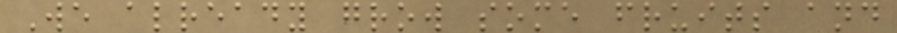We already grow some fruits and
